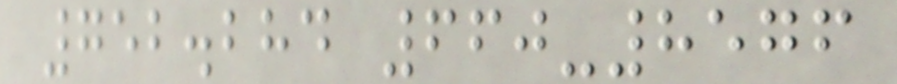752.284 660-8576
